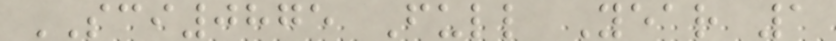SCI0875 Full Year 1
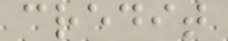credit
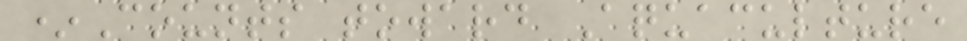*Counts toward Aquaculture
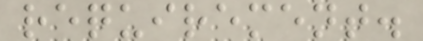requirement.
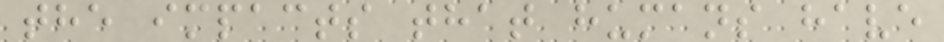the impacts that humans have
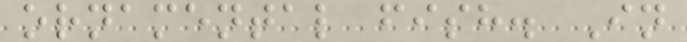ornamental fish. In
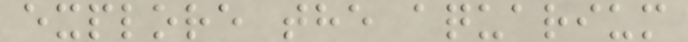explore the aquarium
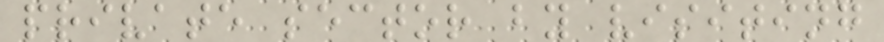private sector by visiting
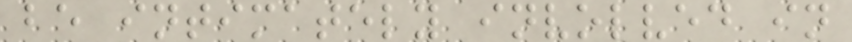be intimately involved in
